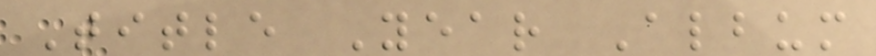Title Year Album
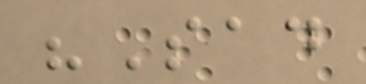"Sad
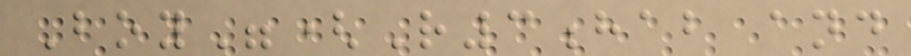Boy"(R3hab and
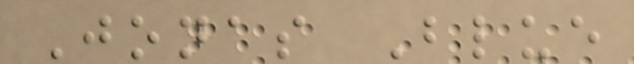Jonas Blue
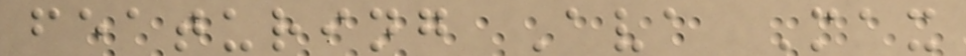featuring Ava Max
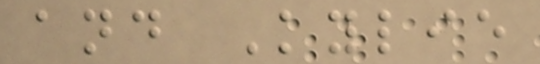and Kylie
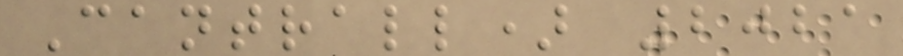Cantrall) 2021
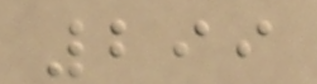299
